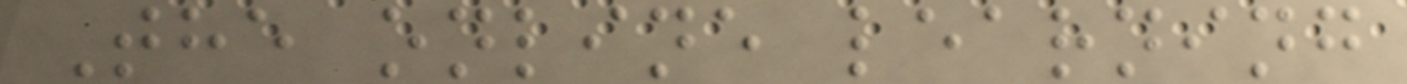The online learning
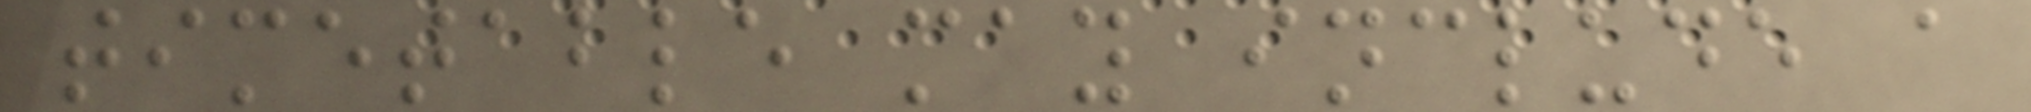timetable may include a
